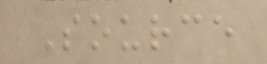Source
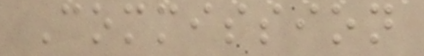Commission
